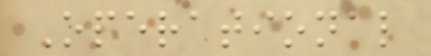Operational
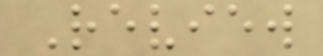Review
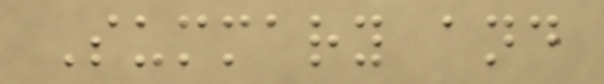Summary and
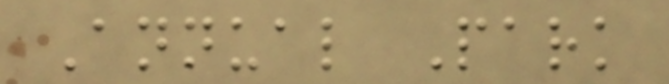Annual Park
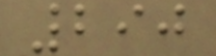290
